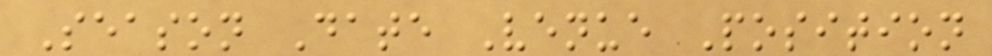Season Date Venue Position
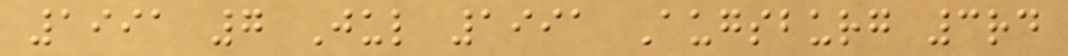1991 7 Jul 1991 Augsburg 3rd
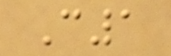C1
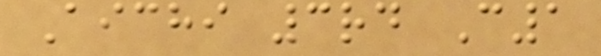Aichi 3rd C1
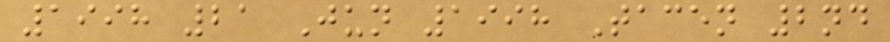1998 21 Jun 1998 Tacen 2nd
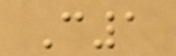C1
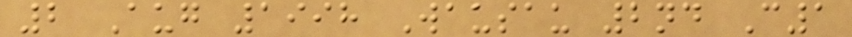2 Aug 1998 Wausau 2nd C1
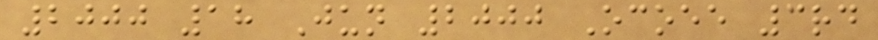2000 18 Jun 2000 Ocoee 3rd
